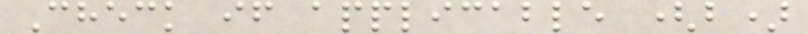Check if applicable (b)
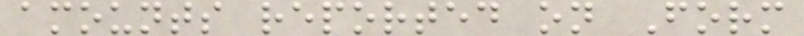amounts reported on Form
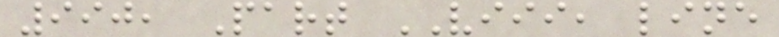990, Part VIII, line
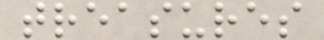treasures
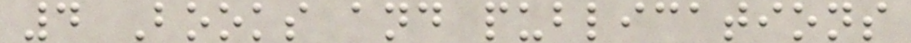4 Books and publications
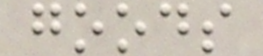goods
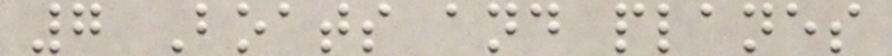7 Boats and planes
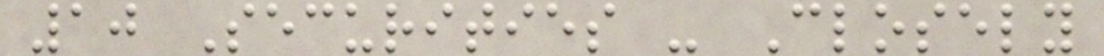10 Securities - Closely
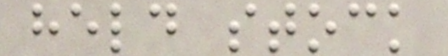held stock
